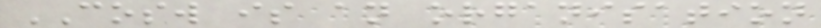COSW is an organisation
